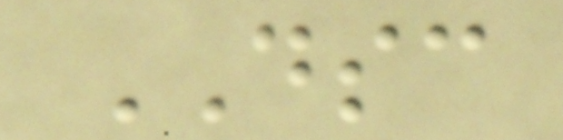DSC
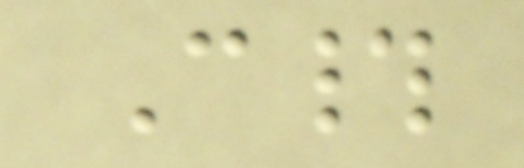C#
